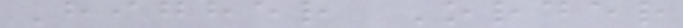Higher Order
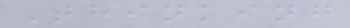Thinking
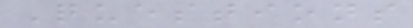Questions
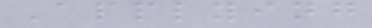Applying
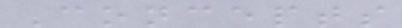Concepts
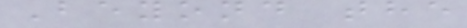Beyond the
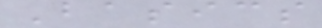Basics
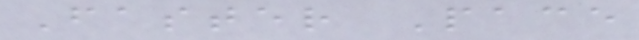Faster Pace
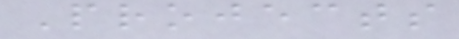Projects
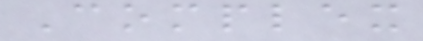Complex
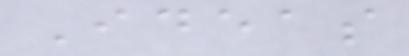Ideas
